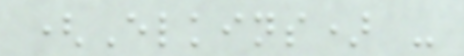(Elkins) -
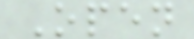Open
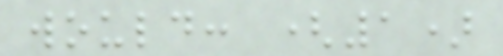would: (1)
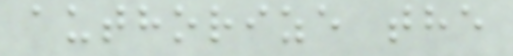authorize the
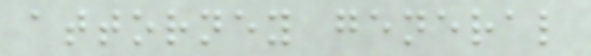attorney general
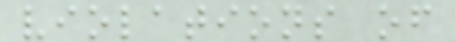violations of
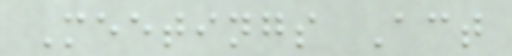Meetings Act
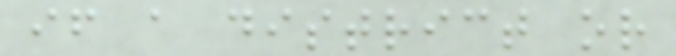if a district or
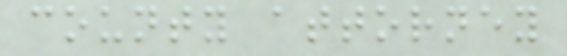county attorney
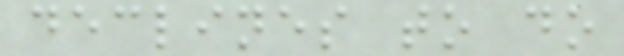declines to do
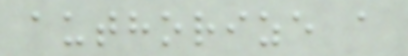authorize a
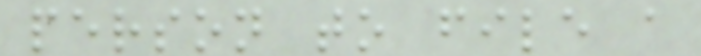person to file a
